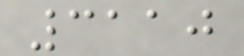3110
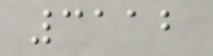3112
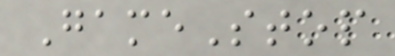GameStop
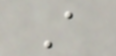A
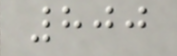800
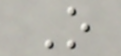O
